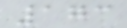173
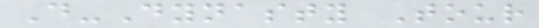D-Dynasty Tour
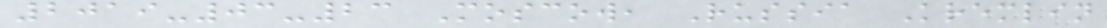2019-03-23 Moscow, Russia Kremlin
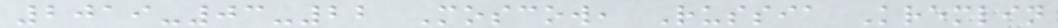2019-03-22 Moscow, Russia Kremlin
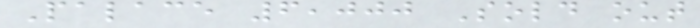Palace 6,000 Sold out
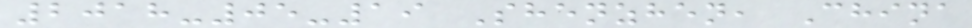2018-05-19 Shenzhen, China
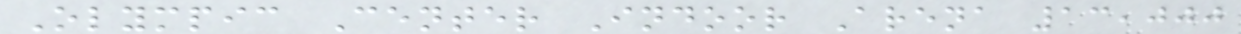Olympic Center Indoor Arena 13,000
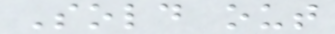Sold out
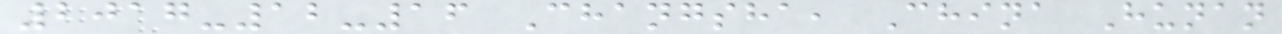2017-12-16 Changsha, China Hunan
